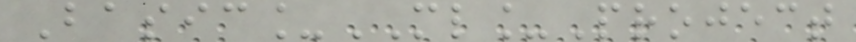Basic_ML_Project
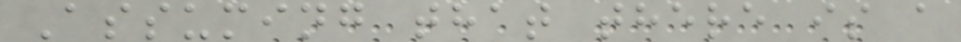Assuming that there is a
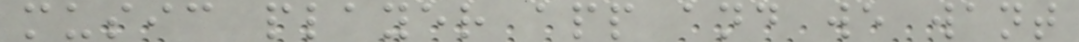music player app and we want
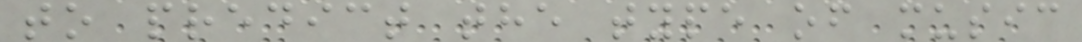to predict the type of music
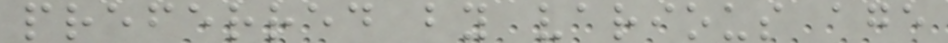preferred by various age
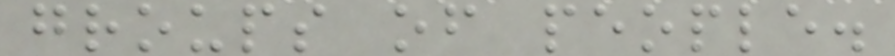groups of people.
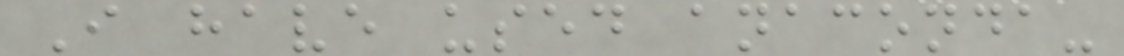I have used anaconda-
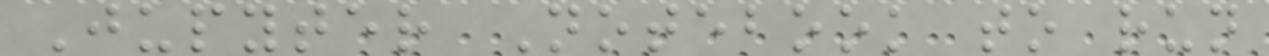Jupyter Notebook to run
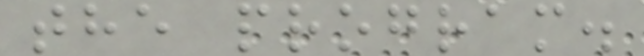the program.
